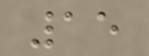15
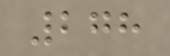278
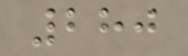280
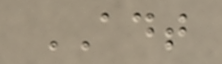ADT
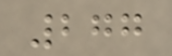277
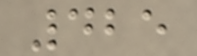425
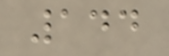144
